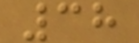38
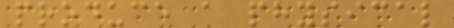produce a physical
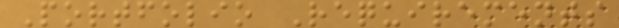Portfolio Requirements
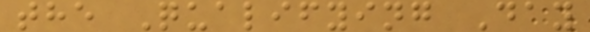the Qualifying Day
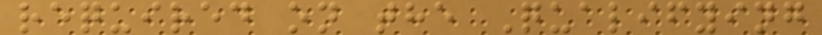required on the Qualifying
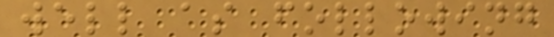well as following
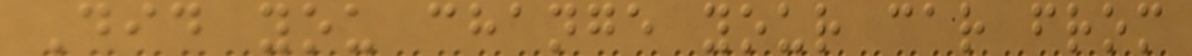Did you change your car from
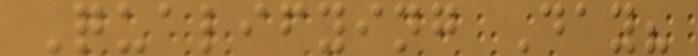Qualifying Day?
